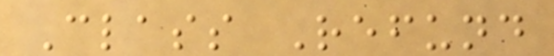Class Refund
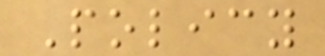Policy
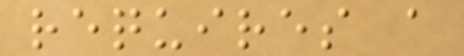requires a
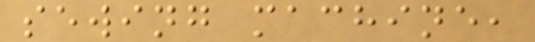sewing machine,
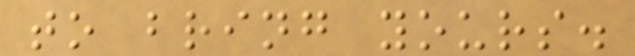to bring yours.
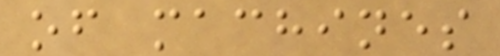of machines
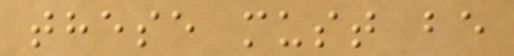these must be
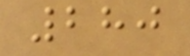280
